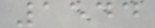1544
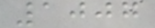1007
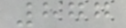877
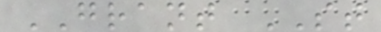GRANT ST
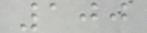100
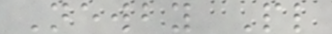Newby Pl
